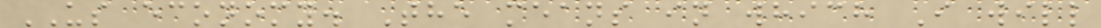US economy. The means in which I will
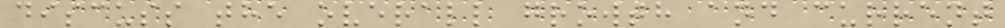discuss the overall growth and current
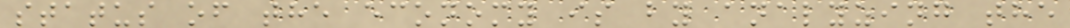status of the economy is by analyzing the
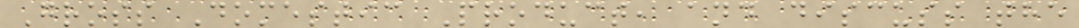Gross Domestic Product, and discuss the
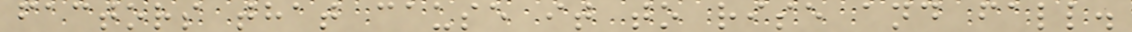factors that cause it to rise and fall.
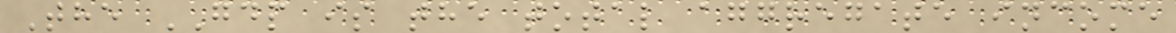The GDP is the total aggregate income
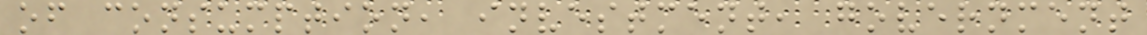of consumption, investment, government
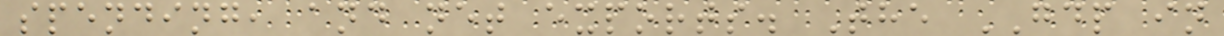spending, and net exports. The GDP in
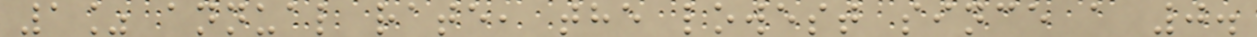1% annual rate, the lowest since a 0.
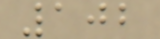102
